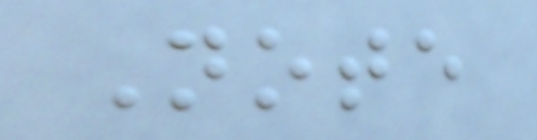Note
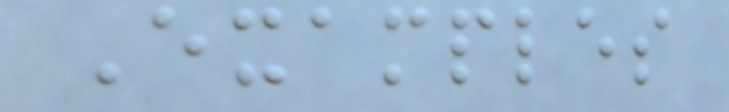Examples
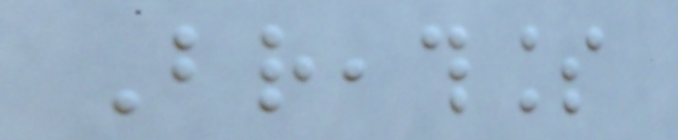Breathless
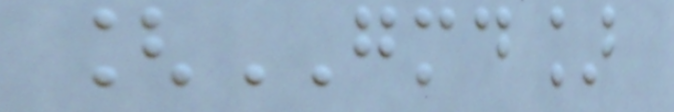[GMD]
